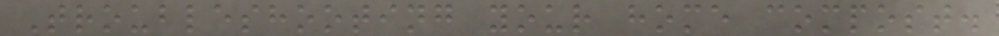Troubleshooting your home compost.
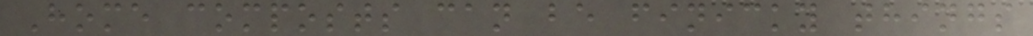Home composts can be finicky things
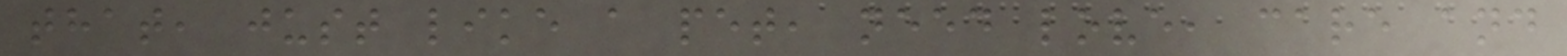that, just like a pet, need love, care and
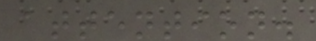attention.
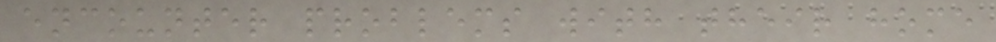encounter problems with their home
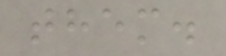them.
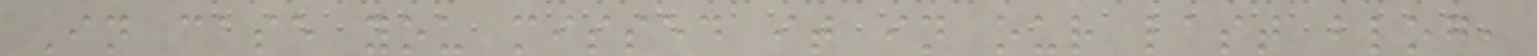In case you missed it in our last blog,
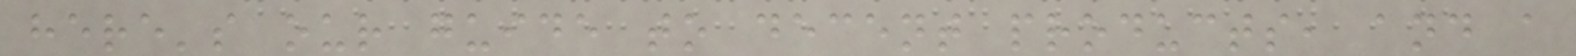here's our guide to decent products, and a
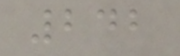242
